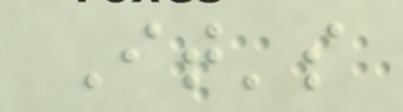It's
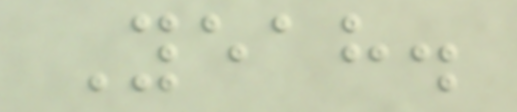Yeah.
